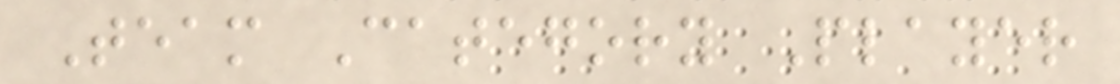Team Category Player
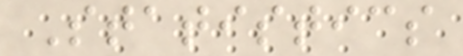Statistics
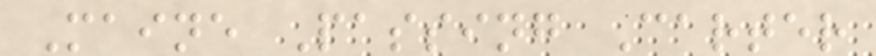Maine Passing Carter
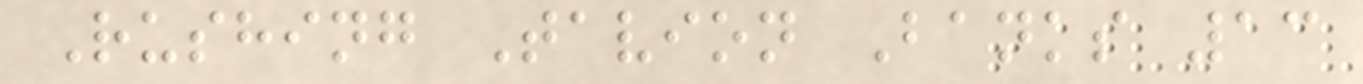Rushing Tavion Banks 13
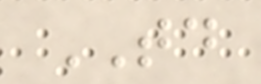TD
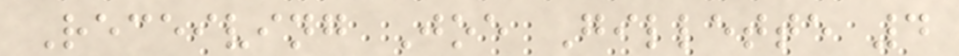Receiving Joe Gillette 4
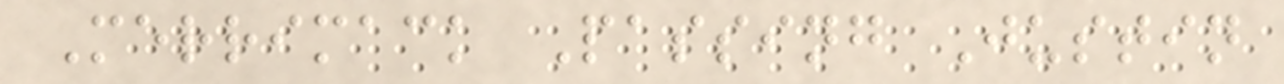Merrimack Passing Justin
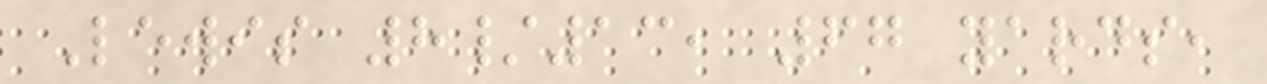Lewis 8/13, 67 yards,
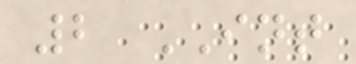2 INT
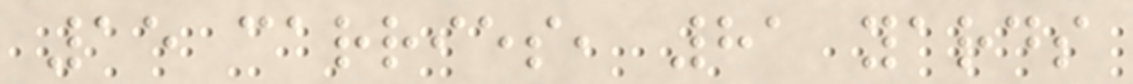15 carries, 81 yards
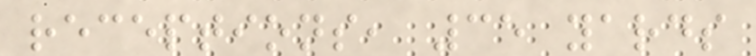receptions, 35 yards
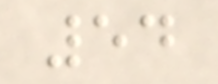54
